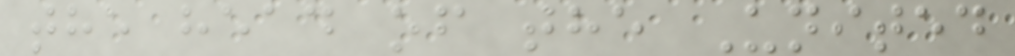the head of the United
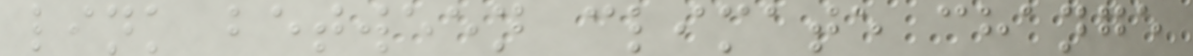link between climate change
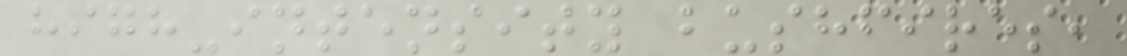high-intensity bushfires,
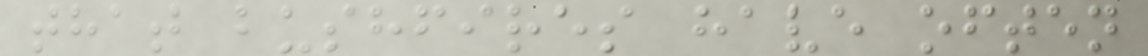that bushfires have often
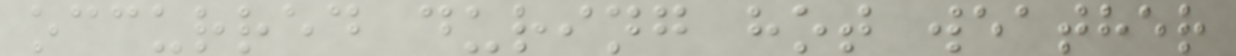occurred during hot weather
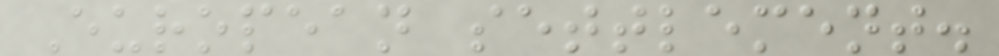European settlement.
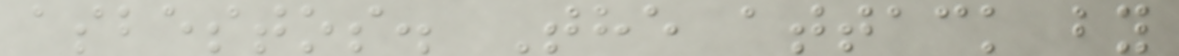asbestos. The attack by
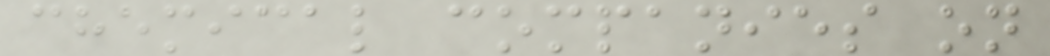chemical companies on
